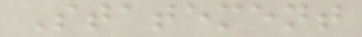Statement
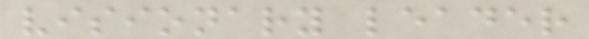visionary leader
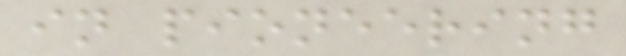in pioneering
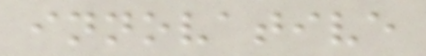innovative
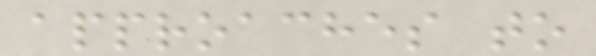approaches to
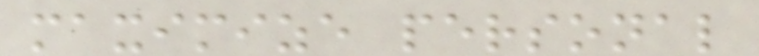maximize personal
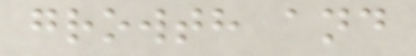growth and
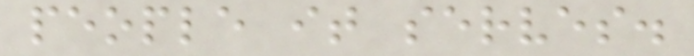people it serves.
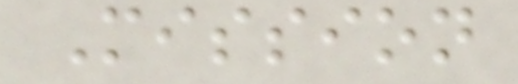Mission
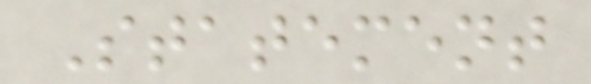Statement
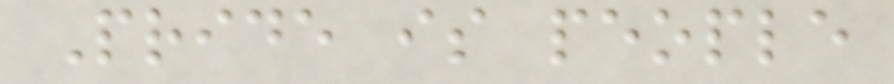Pride is people
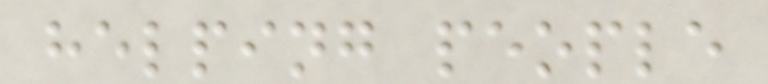helping people
